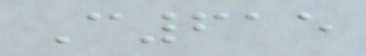C615
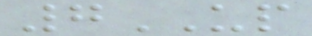7UP
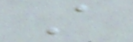A
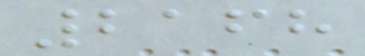2168
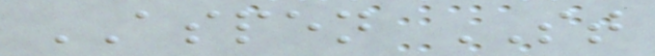ASPEN ST
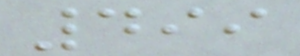499
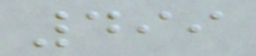499
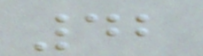42
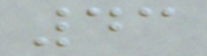43
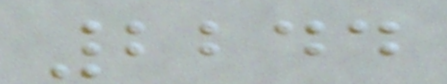2244
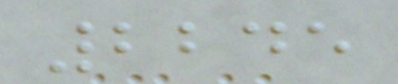2245
